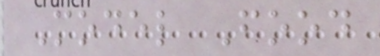Model Food
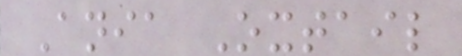Ania Oxtail
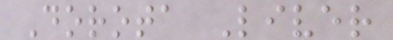Dorota Liver
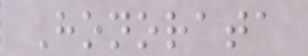Honorata
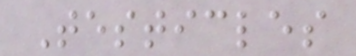Testicles
